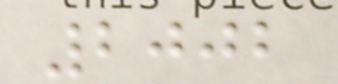2002
